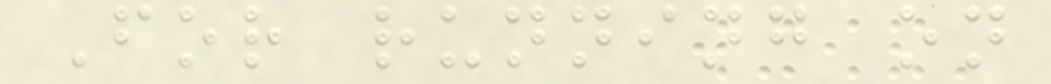For running on
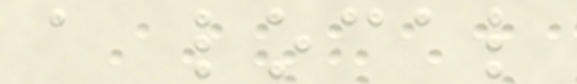a local
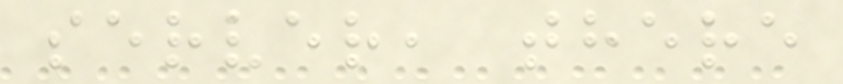server, there
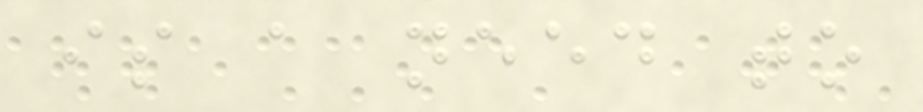is a need to
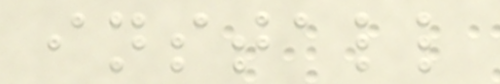install
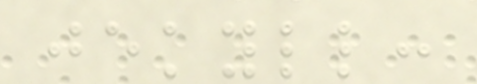jekyll:
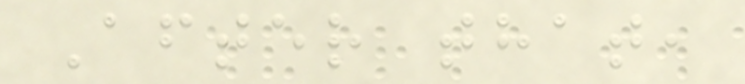After that,
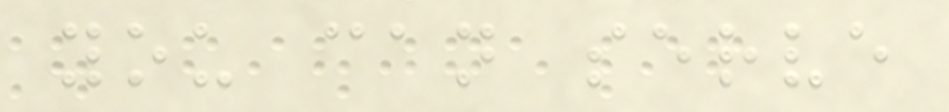you can serve
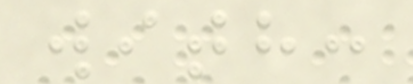with:
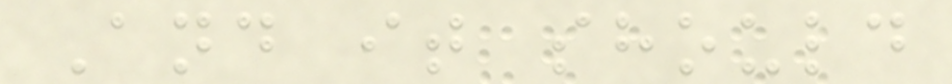And it should
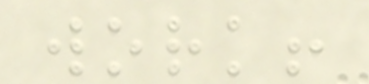work!
